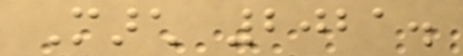March 2021.
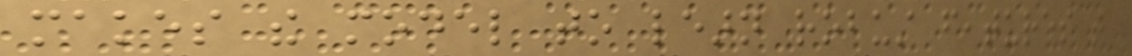makes the model to learn robust features that
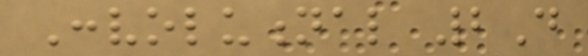Convolutional 2D
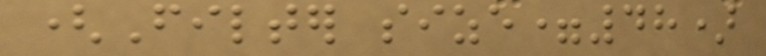(Filter size=48)
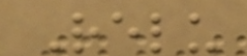Relu
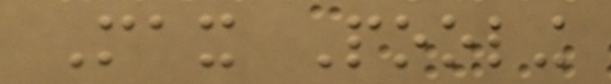Max Pooling
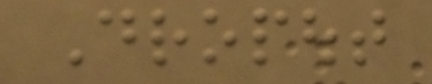Dropout
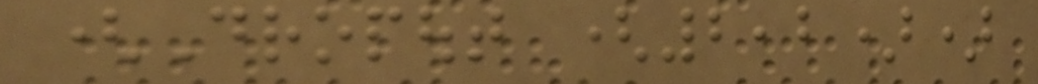(Dropout (2,2))
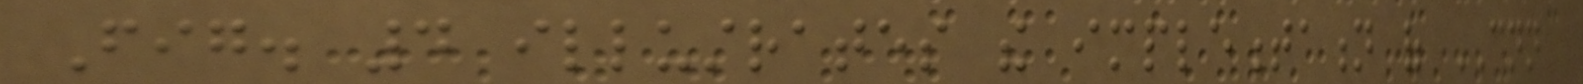Fig. 4 illustrates the implementation of CNN
